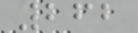262
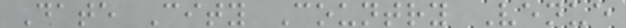Date City Country Venue
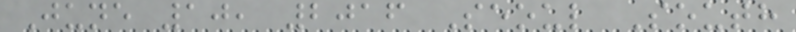June 10, 2016 Seoul South
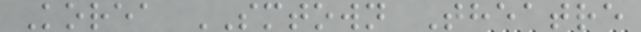Korea SMTOWN Theatre
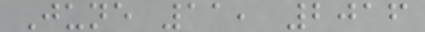June 11, 2016
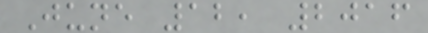June 12, 2016
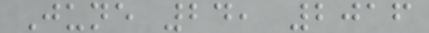June 24, 2016
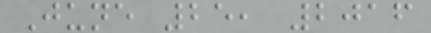June 25, 2016
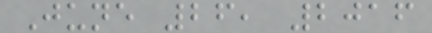June 26, 2016
